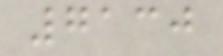7130
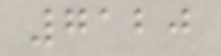7120
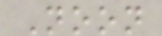Noon
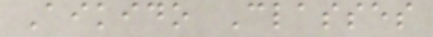Aikido Classes
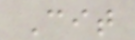Cit
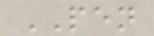PEN
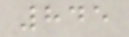845
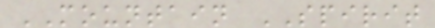MOUNTAIN SPIRIT
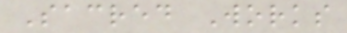Sacred Works
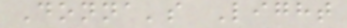Donna's Light
